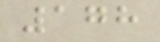178
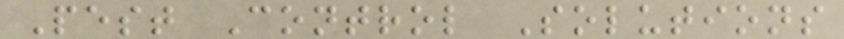Pest Control Solutions
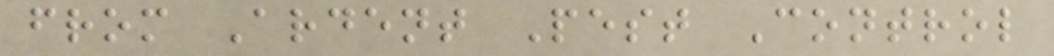from Ardent Pest Control
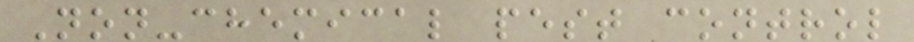Non-chemical pest control
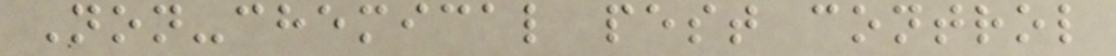Non-chemical pest control
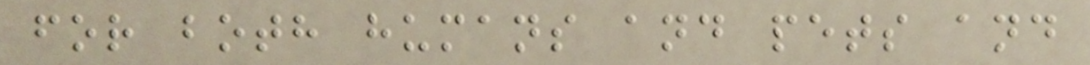for both humans and pets and
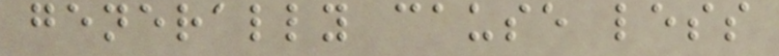generally cause less
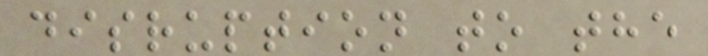disruption to the
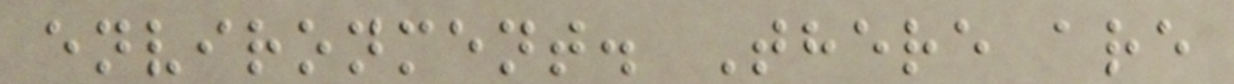environment. There are
